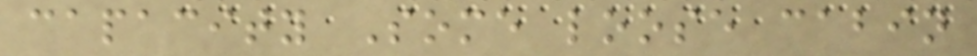capacity Some loose cabin
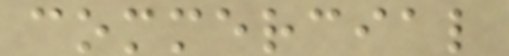commercial
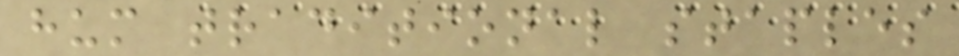hum traditional staples
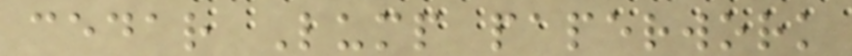cedar Lump paperwork
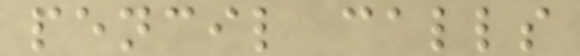pencil calls
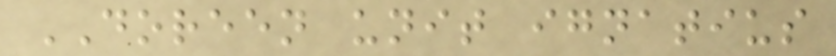DOREEN unit ignatius
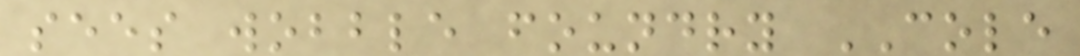sees wobble foundry COLE
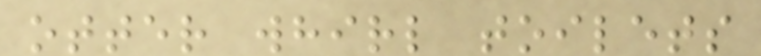otter whirl toilets
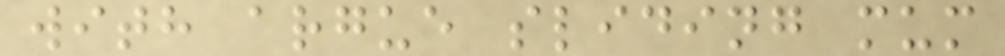with argue sliding mum
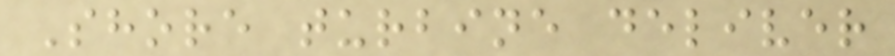Shore turbine deliver
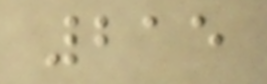215
